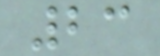23
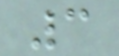3
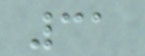31
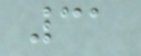31
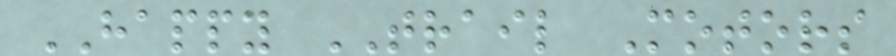HAPPY TRAIL Motors
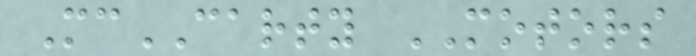McCARTY MOTORS
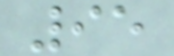95
